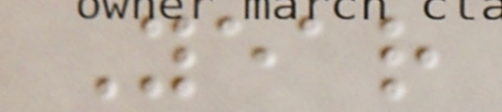Year
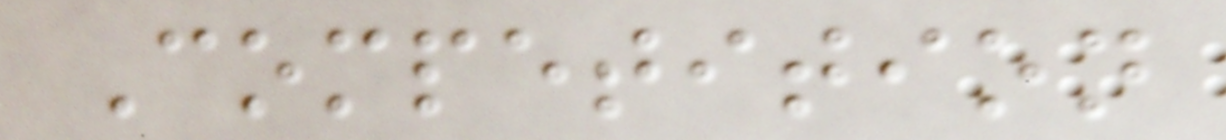Competition
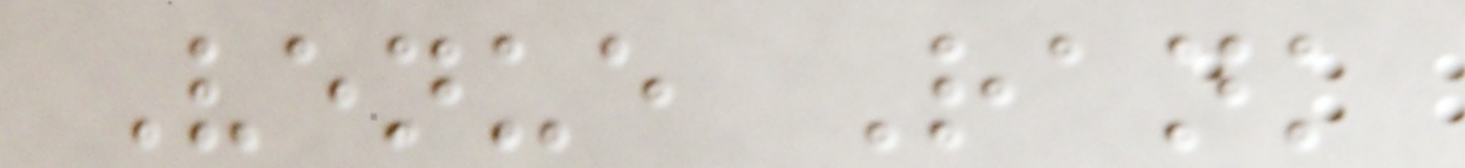Venue Rank
